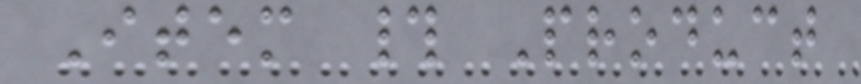Item # Product
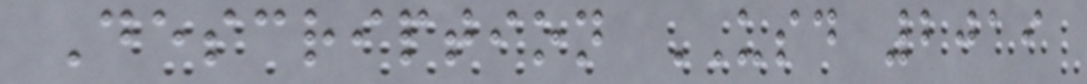Description USD 2019
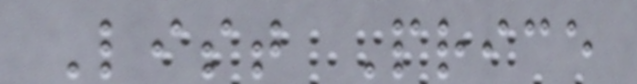List Price
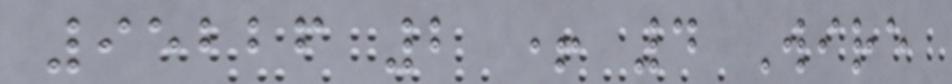95226 2 + 4 Wire
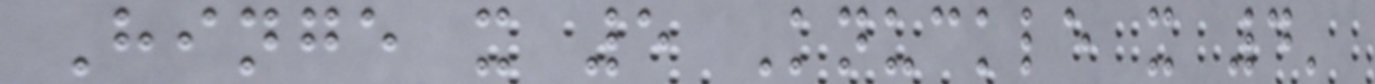Hinge x 5 Knuckle x 4'
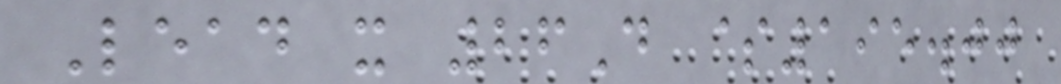Lead x 26D $195.00
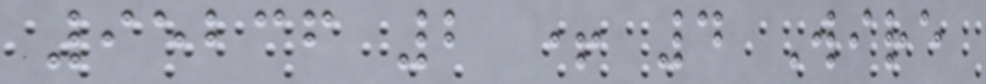95236 2 + 4 Wire
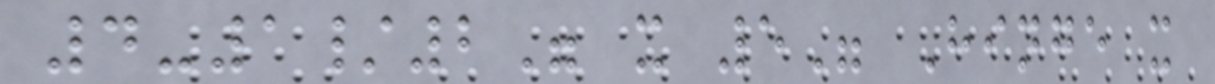4-1/2" x 5" Hinge x
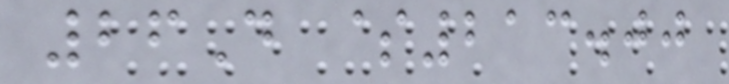26D $213.00
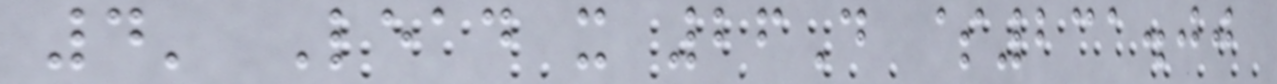4' Lead x 26D $231.00
